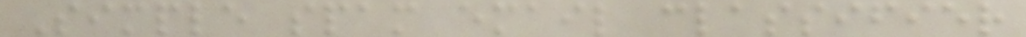Simple spam email classifier
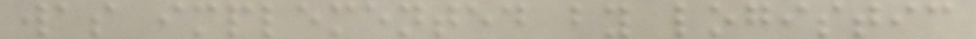was implemented by logistic
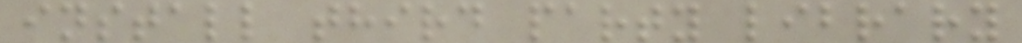install third party library
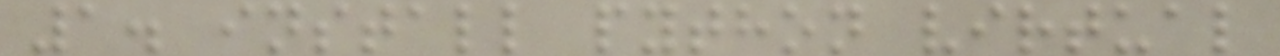1. install python virtual
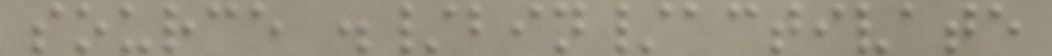source ./bin/activate
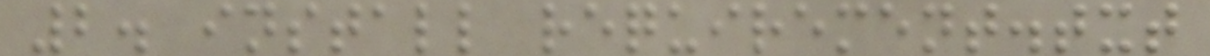2. install requirement.txt
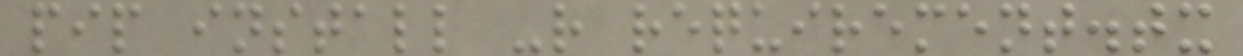pip install -r requirement.tx
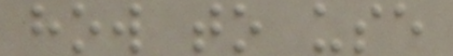how to use
